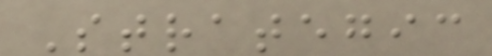Strategic
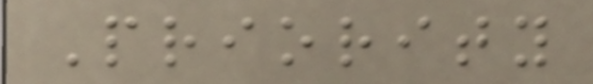Priority
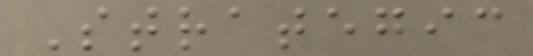Strategic
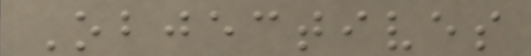Objectives
